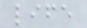life
